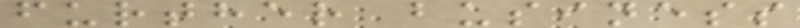further business
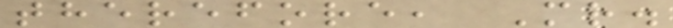therefore, Mr.
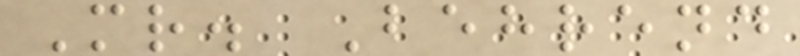Mr. Behrend
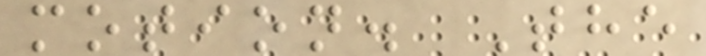motion. The
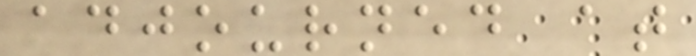adjourned at
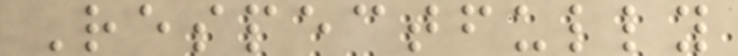Respectfully
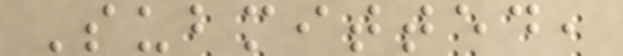Submitted,
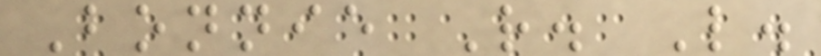Bonnie R. L.
